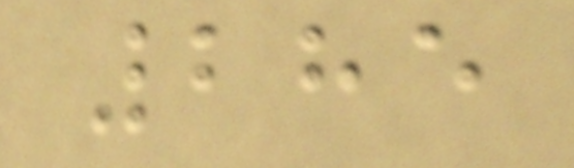285
